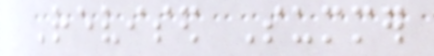Revised Summer
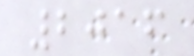2016
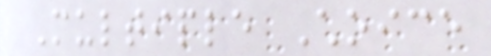Multiple Choice
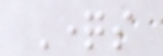Questions
